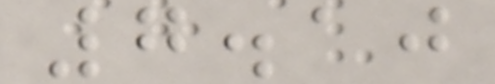7.10
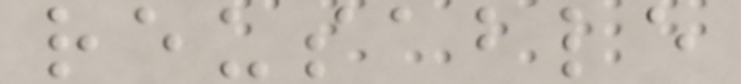reusable
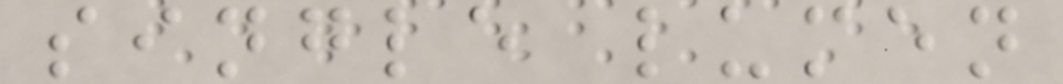single lumen
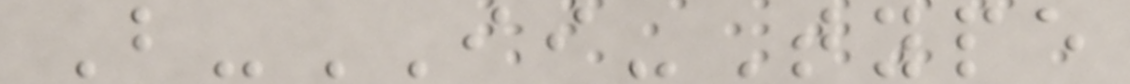B-II-Type
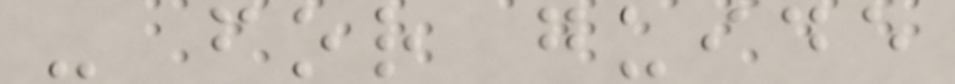- for guide
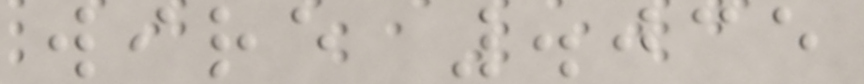wire .035
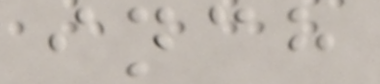inch
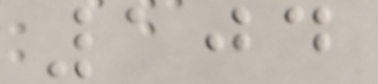104
